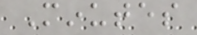Minutes
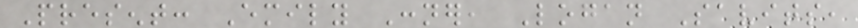Present: Emily Conner, Logan Savits,
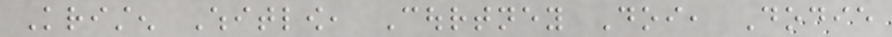Kristen Whitlow, Courtney Doi, Dodie
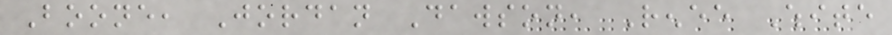Boone, Jordan Dawson, Renee White
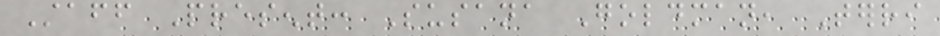Staff Present: Susana Goldman, Terri
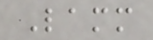Lamm
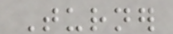Turner
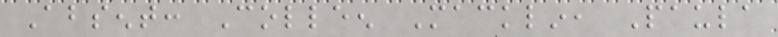Absent: Colleen Macklin, Paula
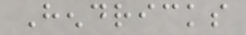Hendricks
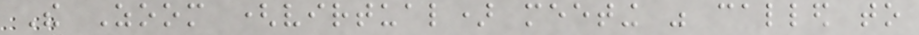The Zoom (virtual) meeting was called to
